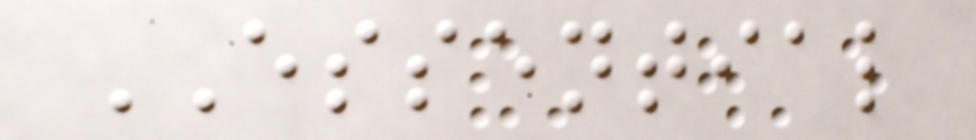ESSENTIAL
